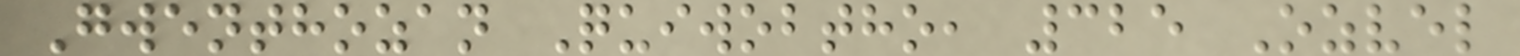Gwenthozan Quiwobtho, 325 Ozvel
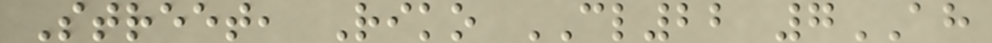Street, Riko CL22 7AH
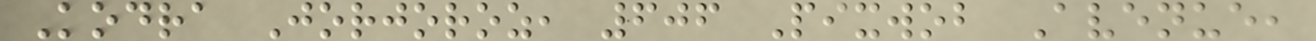Kodra Jorjoroz, 606 Pixwob Avenue,
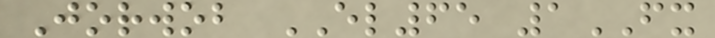Jorwob EL65 1FX
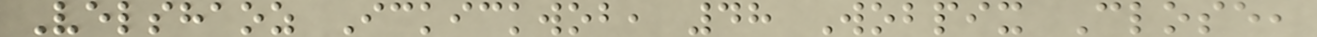Velshaoz Ickickwob, 48 Wobpix Close,
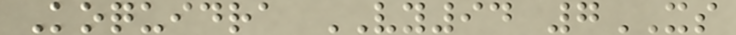Koquidra VY94 7XS
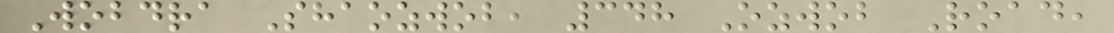Wobdra Shaozwob, 348 Ozwob Road,
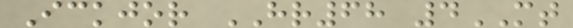Ickjor HR68 4MT
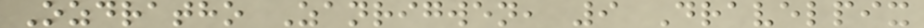Ozdratho Zanrigwen, 9 Dravelpix
